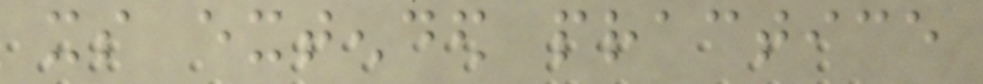its extended practice
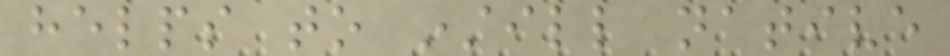helps to instill native
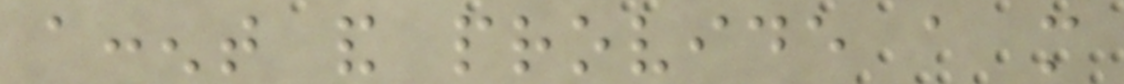accent and provide a more
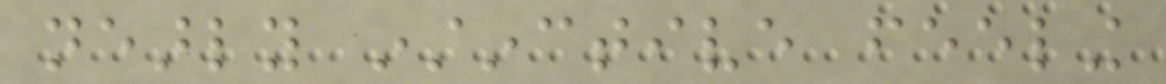nearly instinctive feeling
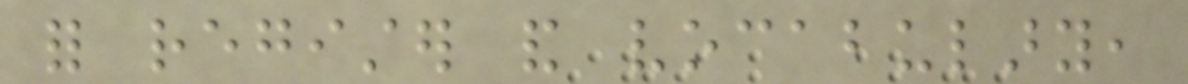for register and vocabulary,
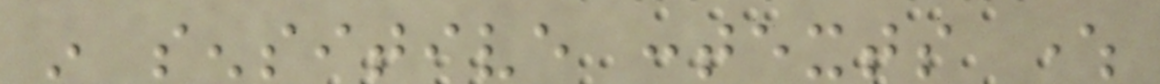in sensitive contexts where
